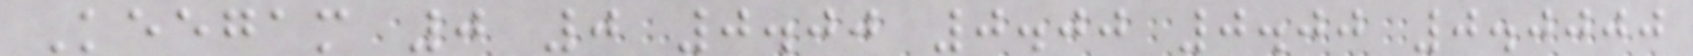Keegam 0 0 0.00 0.00 0.00 0.0000
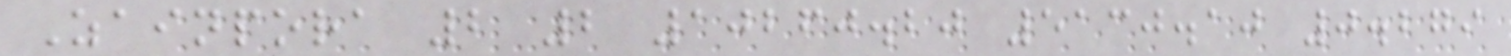Zainpora 2 2 10260.20 5130.10 0.279
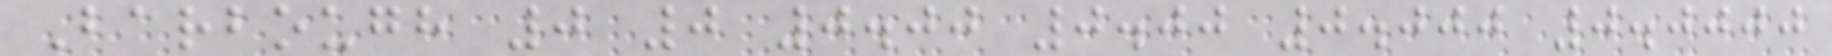Barbough 0 0 0.00 0.00 0.000 0.0000
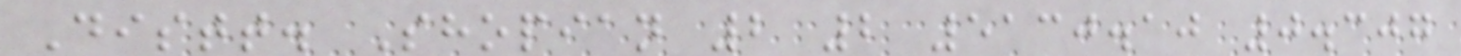Distt. Shopian 2 2 5130.10 0.307
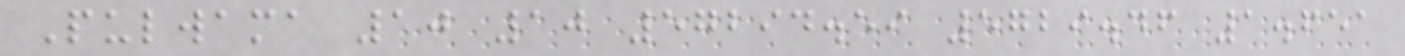Pulwama 10 10 57294.59 5729.46 1.651
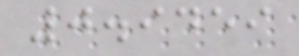0.9459
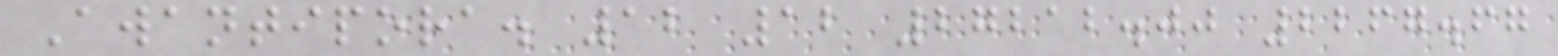Awantipora. 12 12 27212.00 2267.67
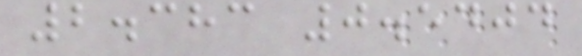2.383 0.5404
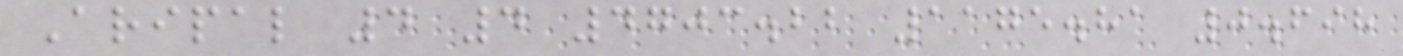Aripal 4 4 4703.22 1175.81 0.698
